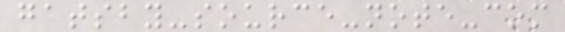gatsby-source-note-com
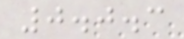0.0.3
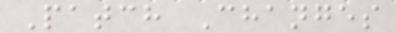Patch Changes
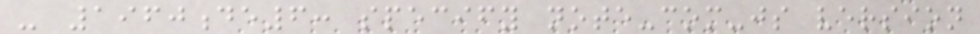- 1960de6: specify note-com-js version
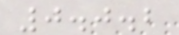0.0.2
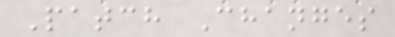Patch Changes
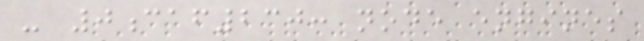- 0caf230: node engines
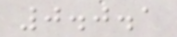0.0.1
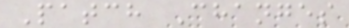Patch Changes
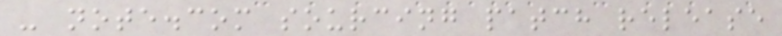- note.com sourcing patch release
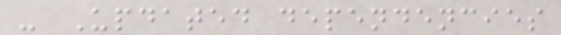- Updated dependencies
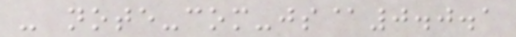- note-com-js@0.0.1
